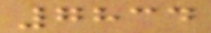7834
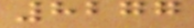8277
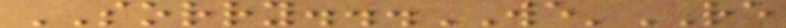SORRY...WE'RE
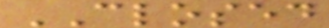CLOSED
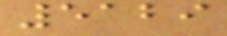5129
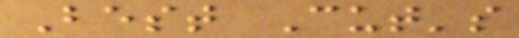Best Cut's
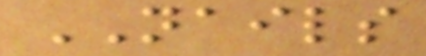NAILS
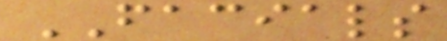FACIALS
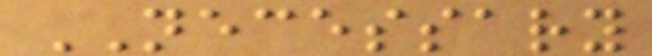NECESSARY
